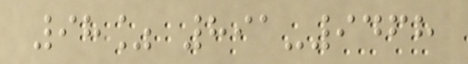98% 891-9468
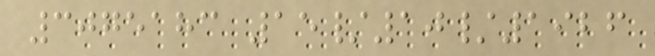3075183 15/10/1926
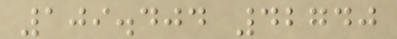109.404 42740
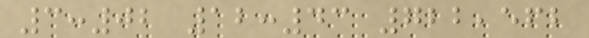3:02 12:43 722,562
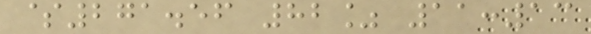$271.56 82% 11:13
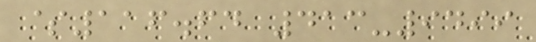$116.64 413-9499
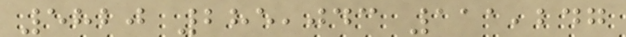5820 285,043 111,247
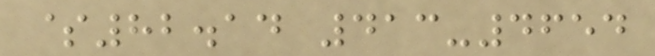$82.14 413-4654
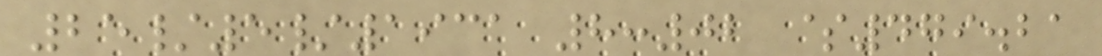25/5/1931 8:02 $479.21
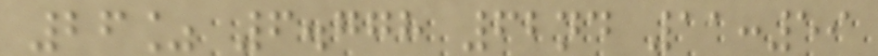26% 6.778 62nd 11:59
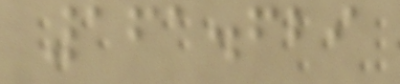161.629
